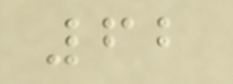62
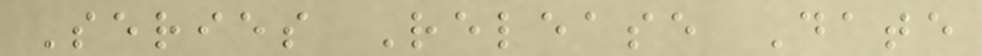Series Release Date
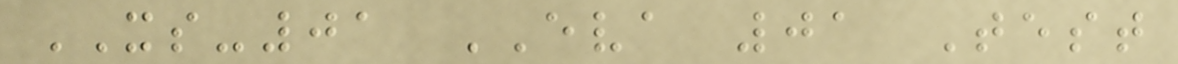XS-01 EVA 01 Test
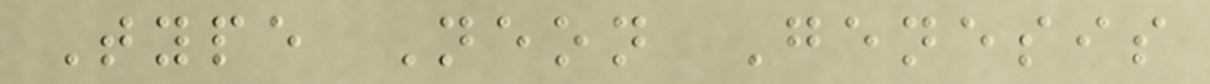Type Neon Genesis
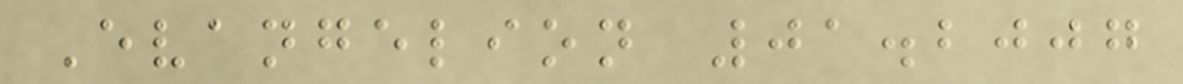Evangelion 01.2007
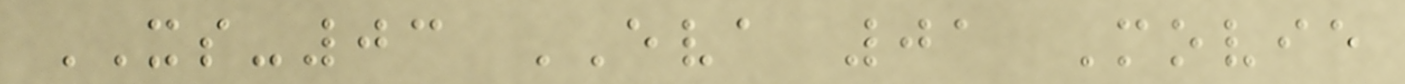XS-03 EVA 01 Movie
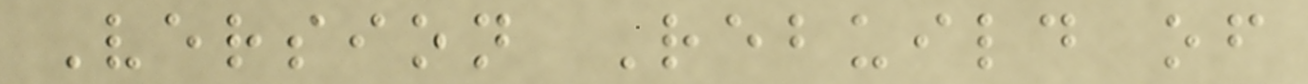Version Rebuild of
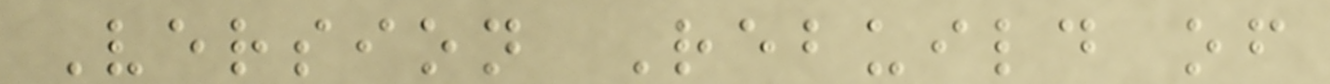Version Rebuild of
